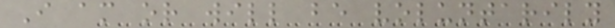I am or will be voluntarily
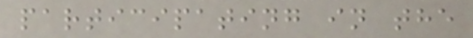participating in the
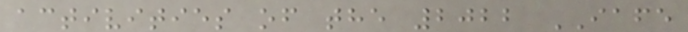activities of the 2022 IAFE
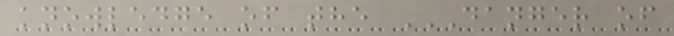knowledge of the DANGER OF
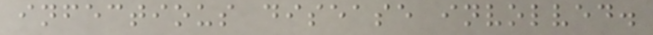infectious disease involved.
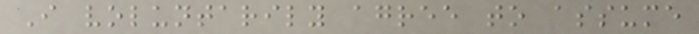I voluntarily agree to assume
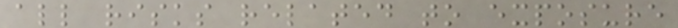all risks related to exposure
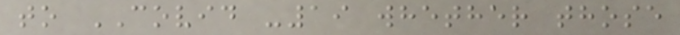to COVID -19 whether those
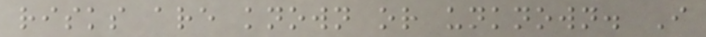risks are known or unknown. I
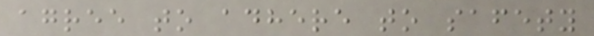agree to adhere to safety
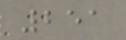251
